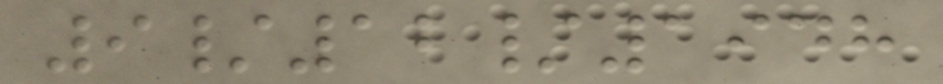9/12/1948
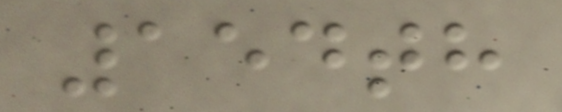154th
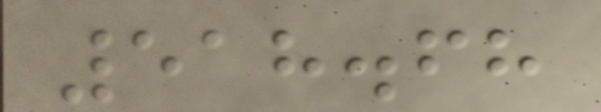518.68
